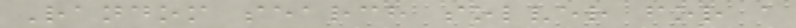Random search solver for a
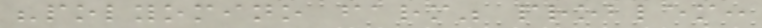"polyomino farm" problem:
